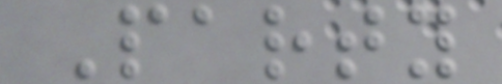Party
